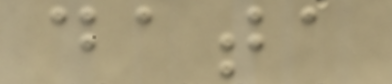data
